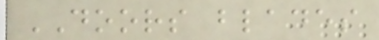DOORS blades
